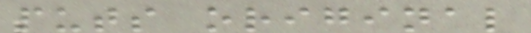puts original
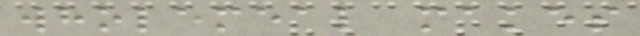wholemeal makes
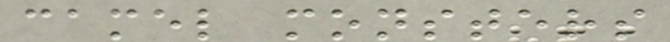camel monsters
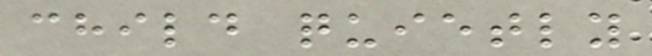child quietly
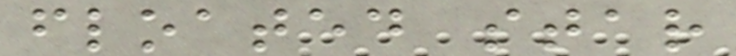floated star
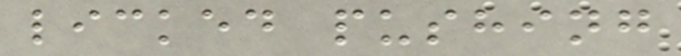licked pushing
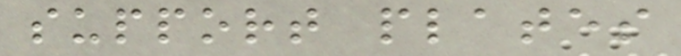support plates
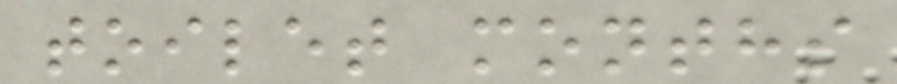toilet months
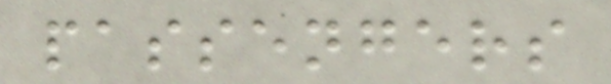passengers
